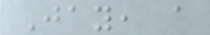Jay, a
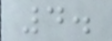4.
